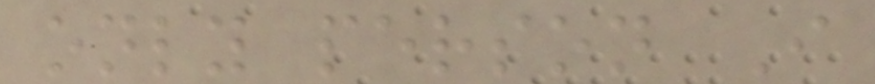only person I
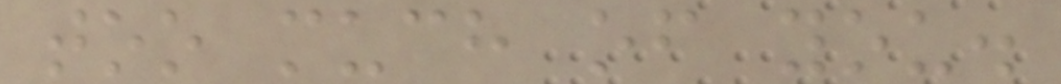too much of you.
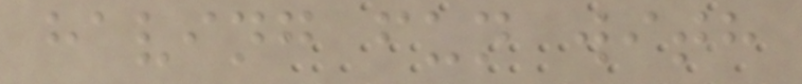having fun with
